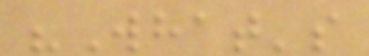"What's
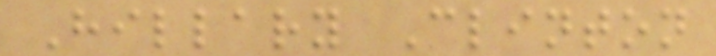Hillary Clinton
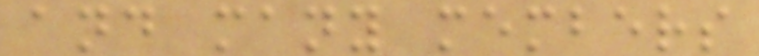and many members
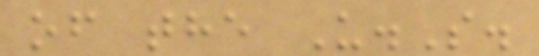of the U.S.
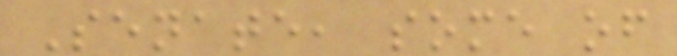Senate, some of
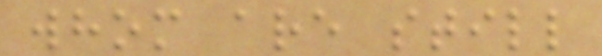whom are still
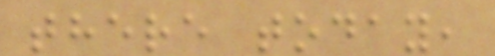there today,
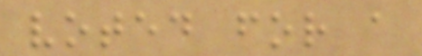voted for a
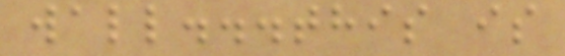wall...this is
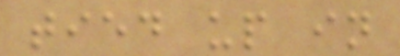tied up in
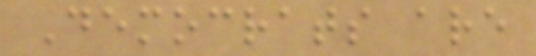Democrats are
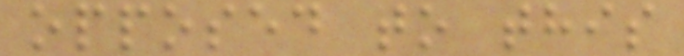opposed to this
